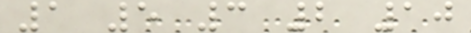1 5 3 2 10
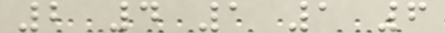2 4 1 1 6
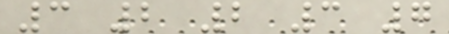3 2 2 3 7
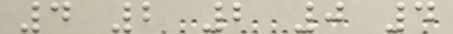4 2 2 0 4
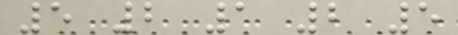5 2 1 2 5
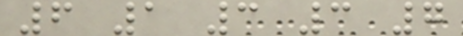6 1 3 3 7
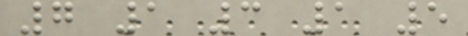7 1 3 1 5
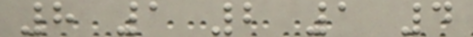8 1 2 1 4
